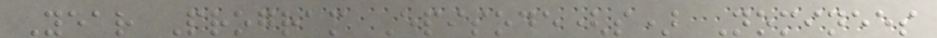Year Program Episode(s) Nominees
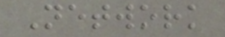Network
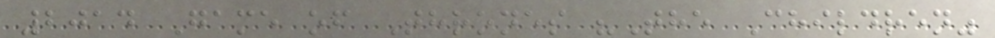2014 Game of Thrones "The Children"
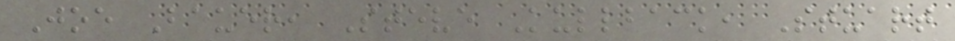Joe Bauer, Steve Kullback, Stuart
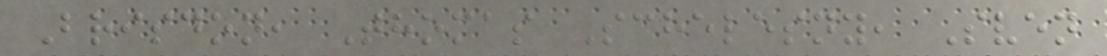Brisdon, Thomas Schelesny, Sven
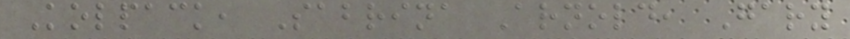Kolpack, Sabrina Arnold, Gary
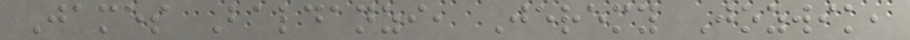James Baldanzi, Jeremy Jozwik,
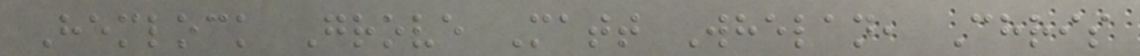Hemlock Grove Matt Whelan, Chris
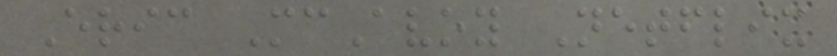Eric McAvoy Netflix
